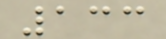133
